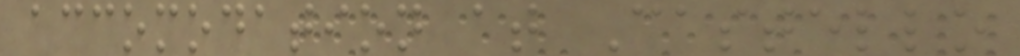accomodation at Castello
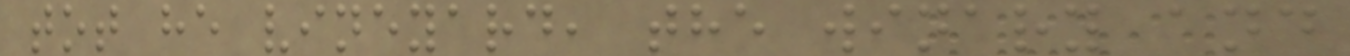tot he vineyard, the winary and
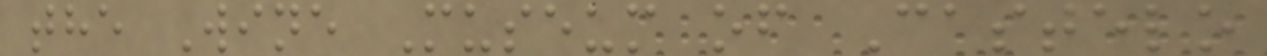the Wine Museum of Castelo
